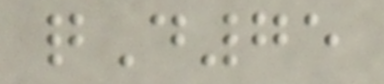qD75
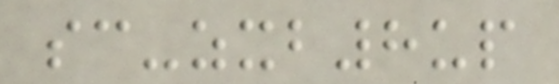sc-zxb8up
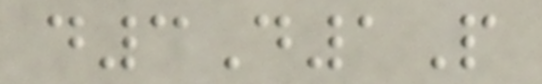d3D1P
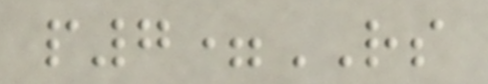p7=RS
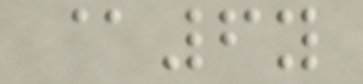@6y
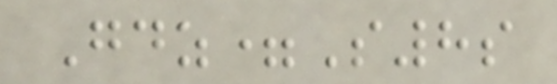Gdz=S8s
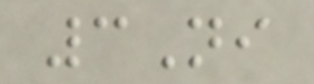3Ni
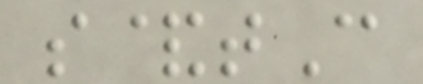s&tC
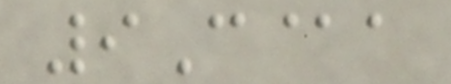9C@a
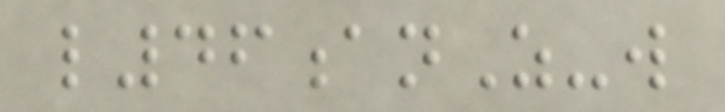l46anZ-w
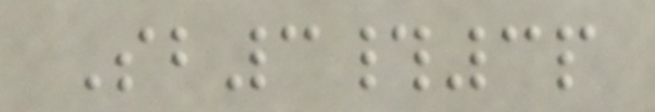Sb3#3p
